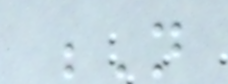N
